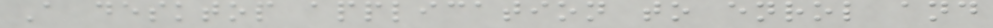A desktop application to enrol and
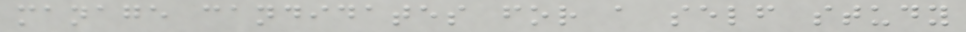manage candidates for a self study
